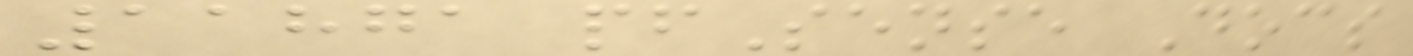11871 pfSense Docs
